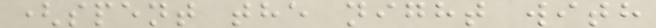(spent the night with
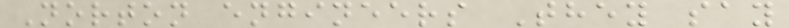Norton engineers They say
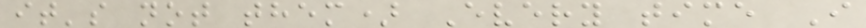it's not them) Every time I
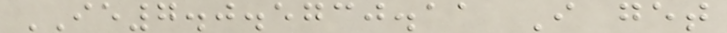IE7.0.5730.11 I get
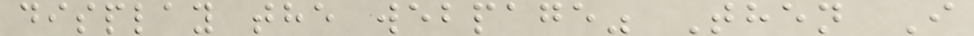display the webpage" Then I
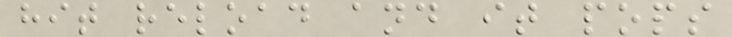hit reload and it pops
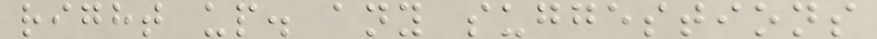right up. any suggestions
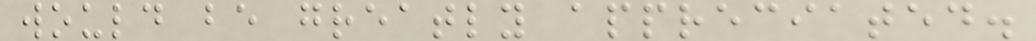would be greatly appreciated.
